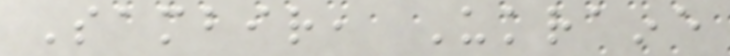Sambir, Ukraine
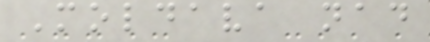Moldava nad
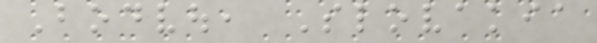Bodvou, Slovakia
